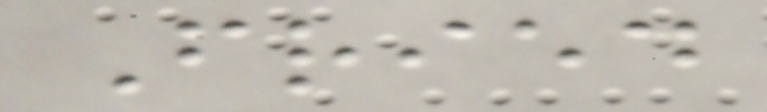Fried
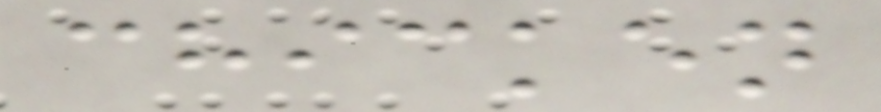chicken
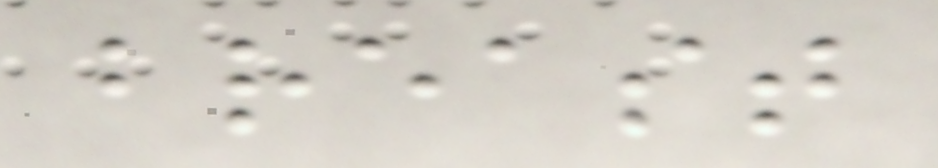breast
